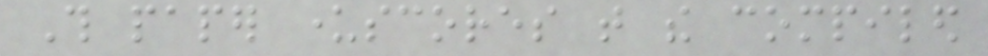This paper underscores that the compiled
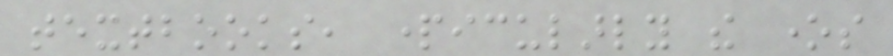textbooks, particularly the ones
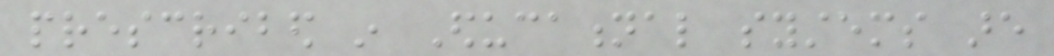prescribed in Educational systems are
